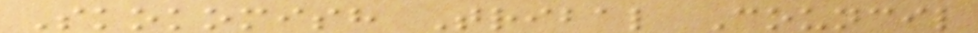Skokomish Tribal Council
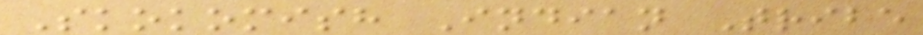Skokomish Indian Tribe
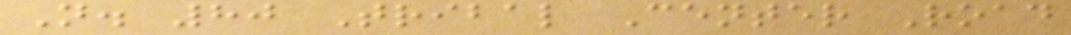N. 80 Tribal Center Road
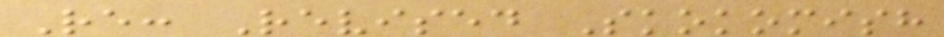Re: Revised Skokomish
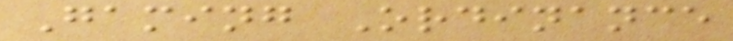Gaming Ordinance
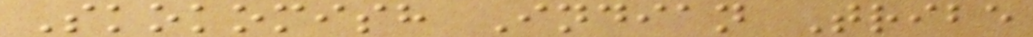Skokomish Indian Tribe
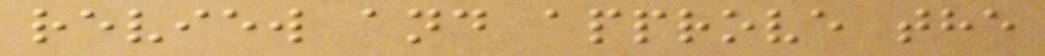review and approve the
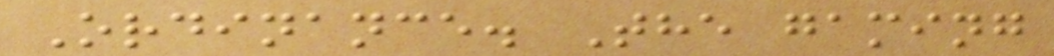Ordinance. The gaming
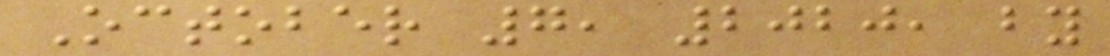October 7, 2020, by
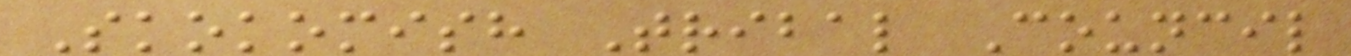Skokomish Tribal Council
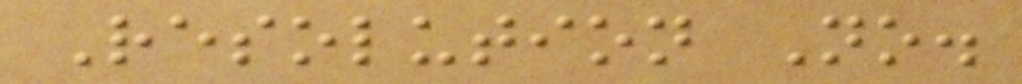Resolution No.
